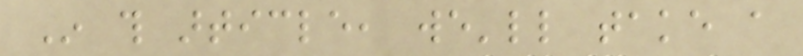In this article, we'll take a
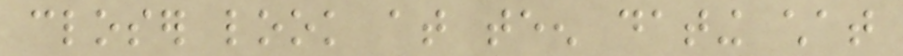closer look at teen dating chat
